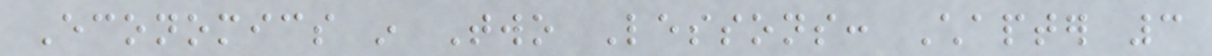Economics in Two Lessons: Chapter 3
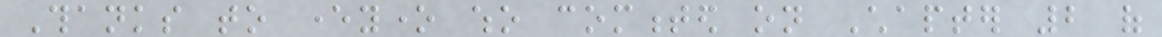Thanks to everyone who commented on Chapter 2 of
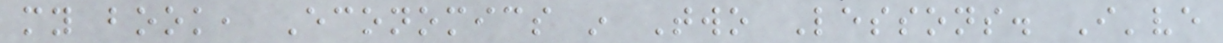my book, Economics in Two Lessons. I've
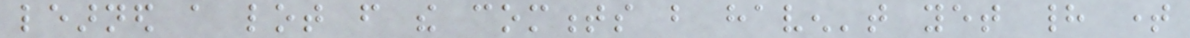learned a lot from the comments but haven't yet had time
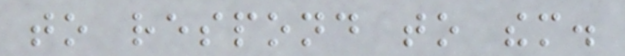to respond to them.
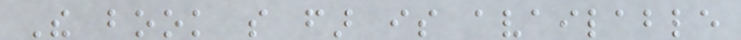The book so far is available
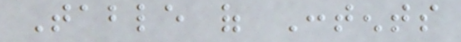Table of Contents
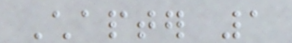Chapter 1
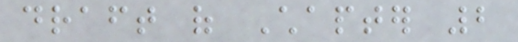draft of Chapter 2
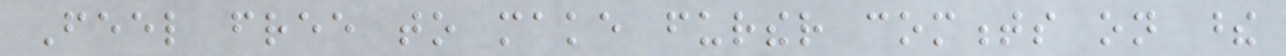Feel free to make further comments on these
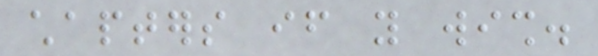chapters if you wish.
